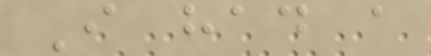I had a
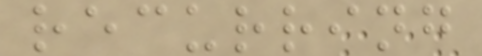recurring
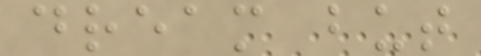dream but
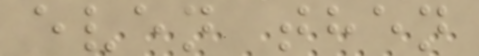even then
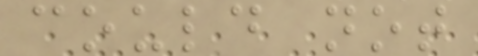could not
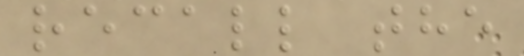recall the
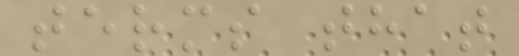terms that
